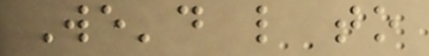We'd like to
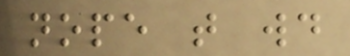nope that would
